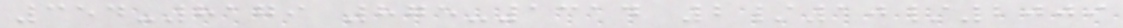354-8179 875-1314 2/10/2009
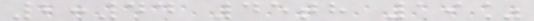2:44 45th 19%
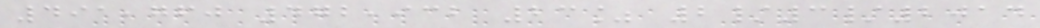491,760 472,932 23% 2/3/2014
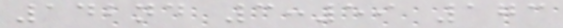142nd 3:59 173
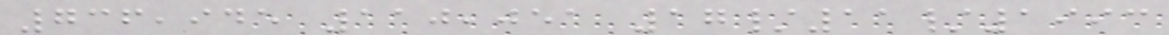736,945 110,051 17/11/1993
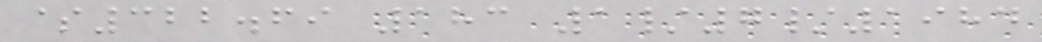$322.69 183 1/7/1984
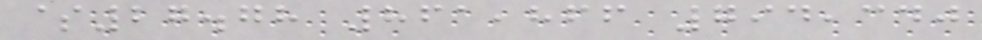$27.78 861,866 794,340
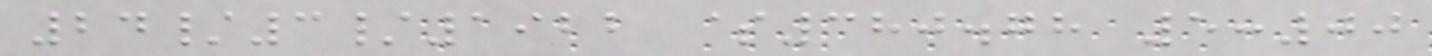24/3/1922 $380.78 5:00
